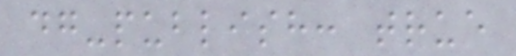dg-publish: true
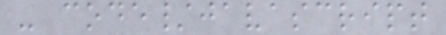- code/javascript
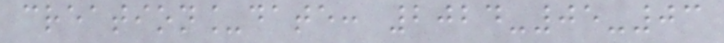creation_date: 2024-05-03
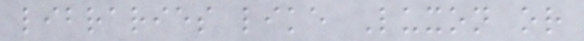libraries like Luxon or
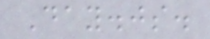Day.js.
